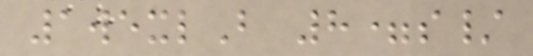1wexlB 8=s/
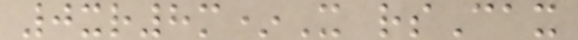0xr8m*X rsCax
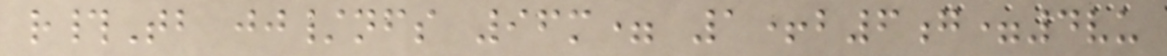r#Tb jj/nfs 96m= 1+b6g=4vu
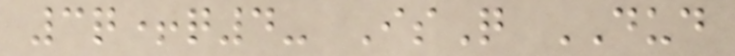3q+q4- IsQ DUD
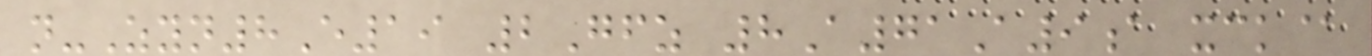n-Zyn8E19 2Gfz 8A71A9a xck@
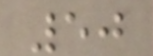50
